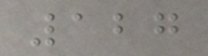127
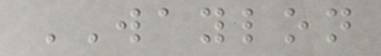WAYLON
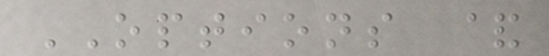OPTIONS &
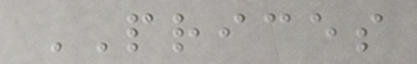PRICES
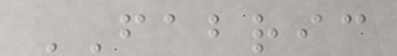FABRIC
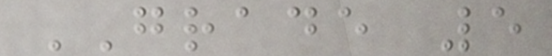GRADE 5
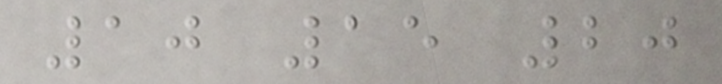10 15 20
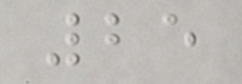25
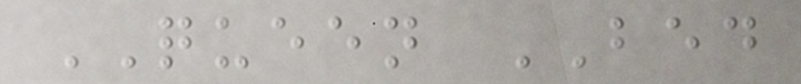QUEEN BED
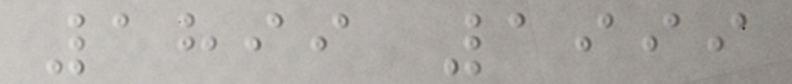1899 1999
